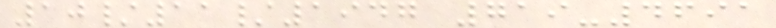10/11/1947 719-4691
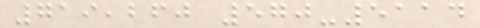719,260 570-5114
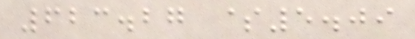623.27 $5.09
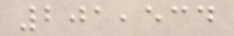201,534
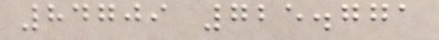84709 725.771
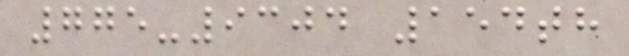775-9304 154th
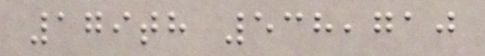179th 538,710
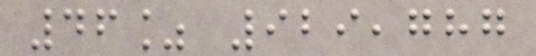46% 929,787
